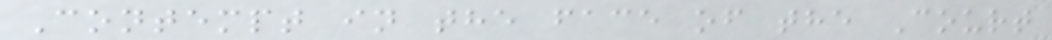Contempt in the face of the Court
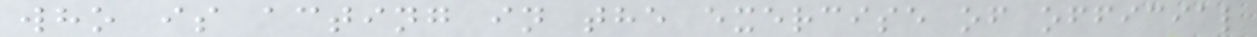who is acting in the exercise of official
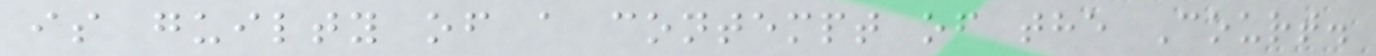is guilty of a contempt of the Court.
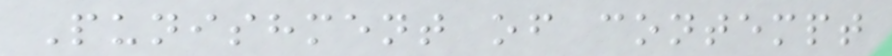Punishment of contempt
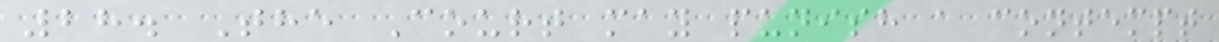28. The Court may punish a contempt
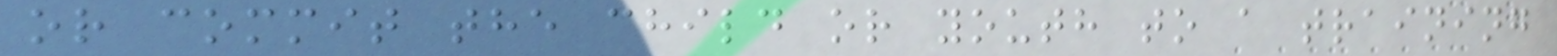or commit the child or youth to a training
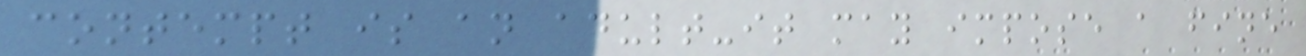contempt is an adult-it may impose a fine
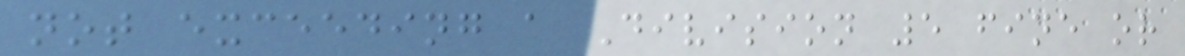not exceeding a Division 5 fine or
